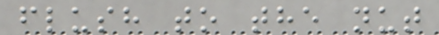flush to the nut
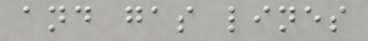and gas lines
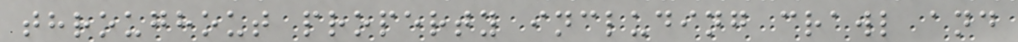throughout property including crawl and
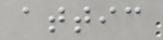attic
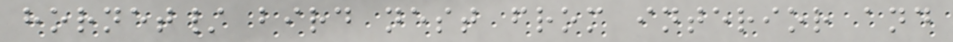hornet/ bird nest from interior and
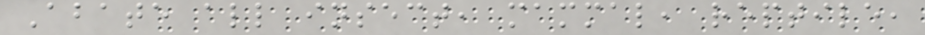Abate all insect, mammal, reptile,
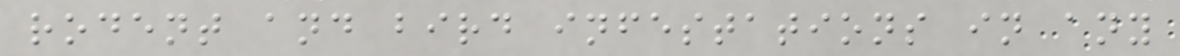rodent and bird infestations in any
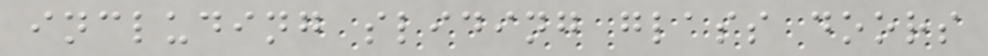including sliding glass doors
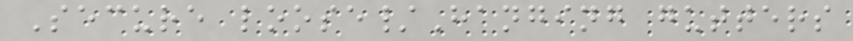Secure loose/Hanging gutters
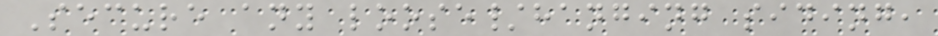Secure any loose/hanging siding,
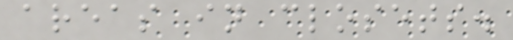areas in closets.
